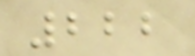222
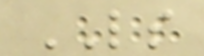LS
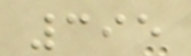395
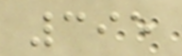395
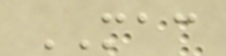MAC
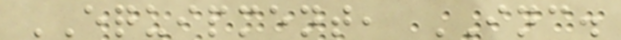EQUIPMENT, INC.
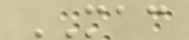MAC
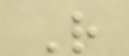R
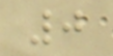0
